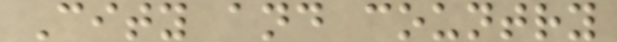City and country
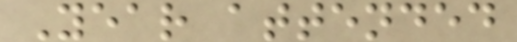Year attended
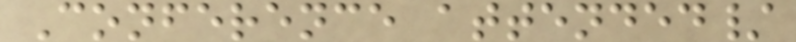Conference attended/
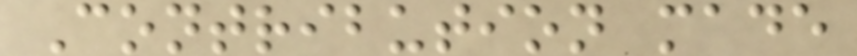Contribution made
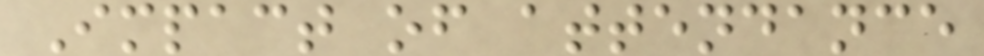Impact of attendance
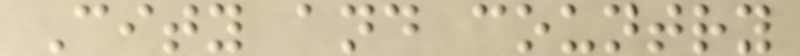City and country
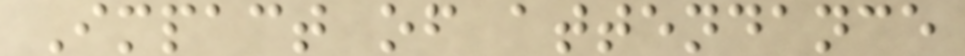Impact of attendance
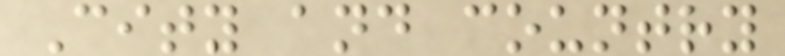City and country
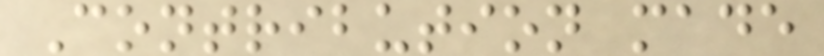Contribution made
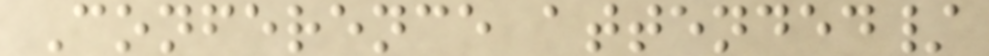Conference attended/
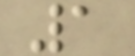1
